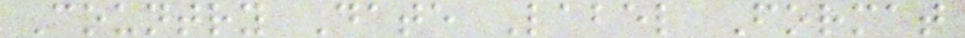Country Date Label Format
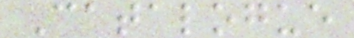Catalogue
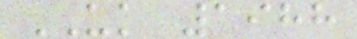UK 1988
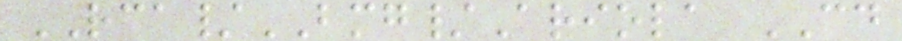RCA/BMG/Ariola CD
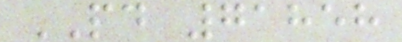PD 71858
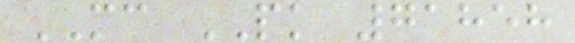MC PK 71858
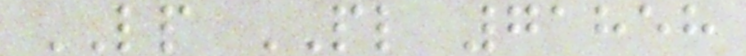LP PL 71858
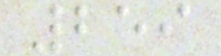259
